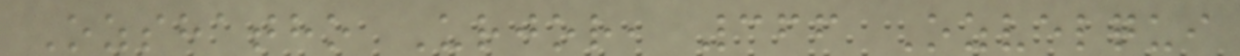Ozshatho Urjor, 366 Ozvelqui
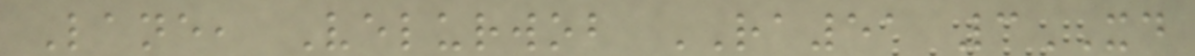Lane, Velurwob RA51 3XD
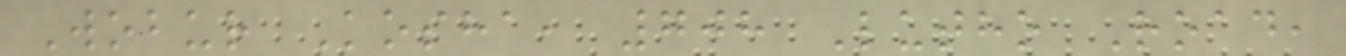Wobur Kosha, 708 Lutho Road,
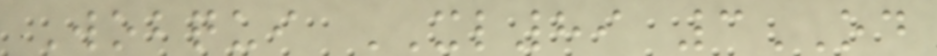Wobqui XL89 3OD
